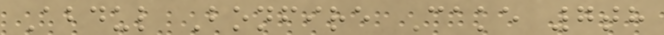Abdul Bonfire Cake 7th
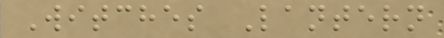Witches Lantern
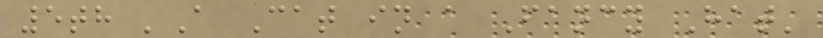5th 'A Cat in a Fancy Hat'
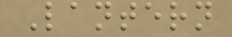Lantern
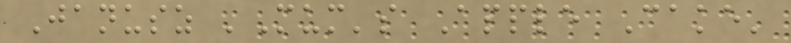Janusz 'Mum's Apple Cake'
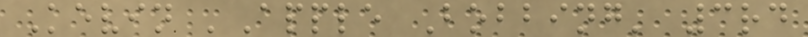Kevin 'Apple Bobbing' 3rd
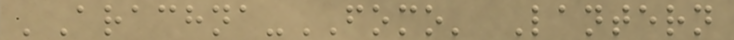'Arachna-FOMO' Lantern
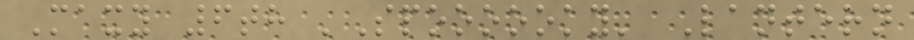Maxy 6th 'Spoooooky' Lantern
